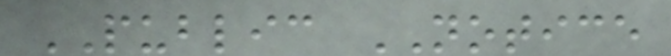PUBLIC NOTICE
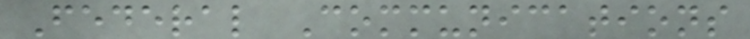Federal Communications
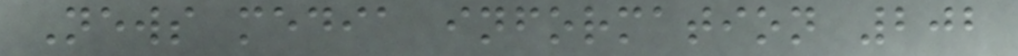News media information 202
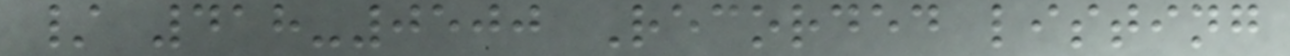/ 418-0500 Recorded listing
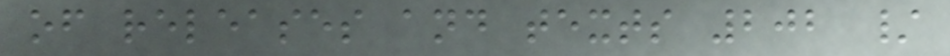of releases and texts 202 /
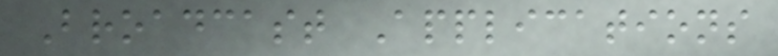Broadcast Applications
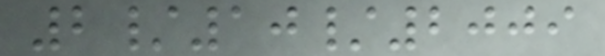2/10/2009
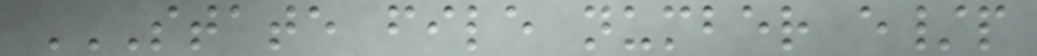STATE FILE NUMBER E/P
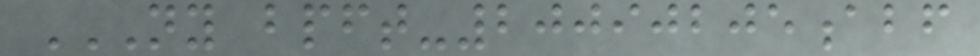NY BPFT-20090205ABF
